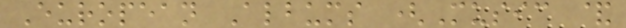European Albums (Music &
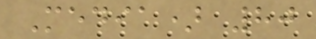Media) 80
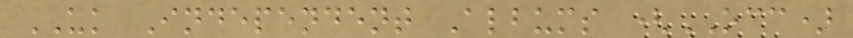UK Independent Albums (OCC)
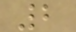2
